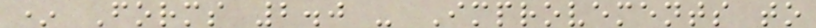* Forms 2.0 - Improvements to
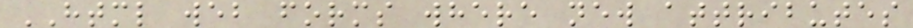HTML web forms where new attributes
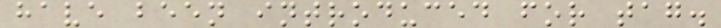have been introduced for tag.
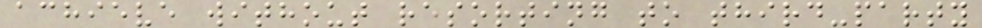achieve without resorting to third-party
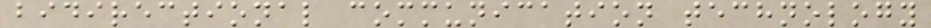bidirectional communication technology
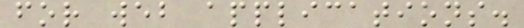for web applications.
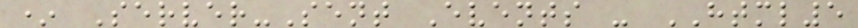* Server-Sent Events - HTML5
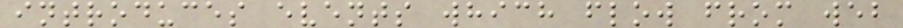introduces events which flow from web
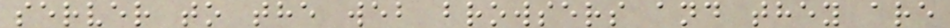server to the web browsers and they are
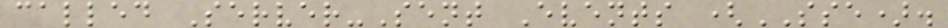called Server-Sent Events (SSE).
